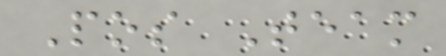Pos Team
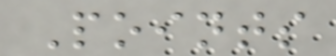Points
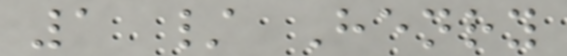1 / Henry
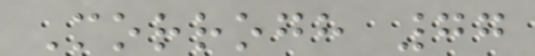Morrogh 77
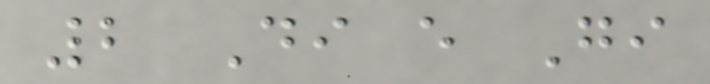2 Di e Gi
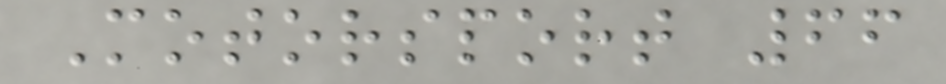Motorsport 66
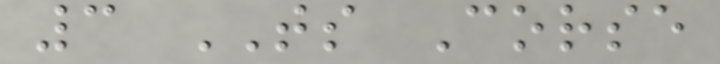3 TS Corse
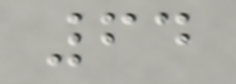64
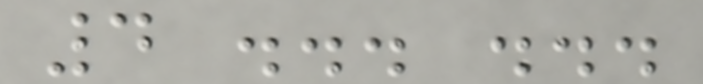4 ... ...
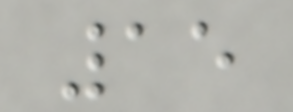15
